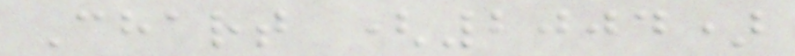Chart (2004)
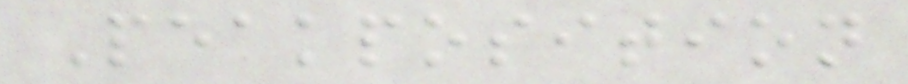Peakposition
